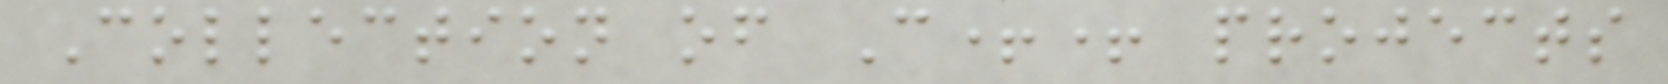Collection of C++ projects
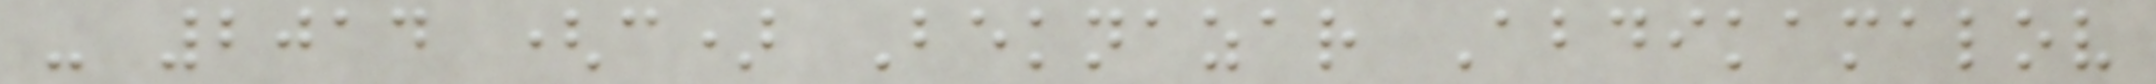- 2014 (c) Beknazar Abdikamalov
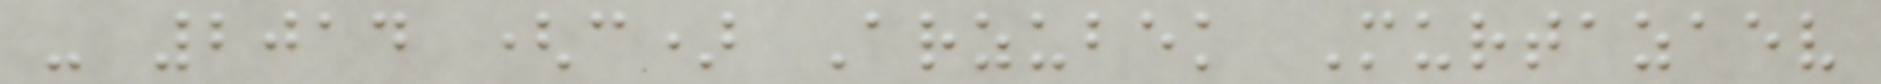- 2014 (c) Arzubek Murtazaev
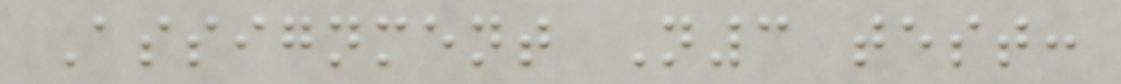Assignment N3 test:
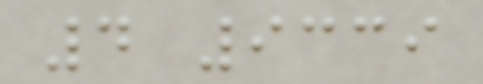4 9339
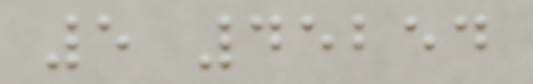5 45254
